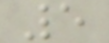5
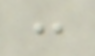:
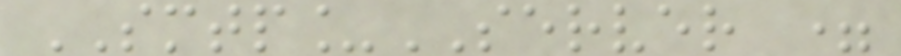SMTP_SERVER =
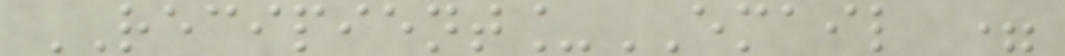RECIPIENT_EMAIL =
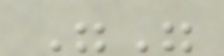""
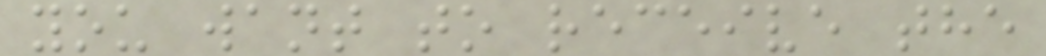you want to receive the
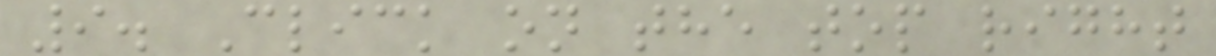9. Click on the top right
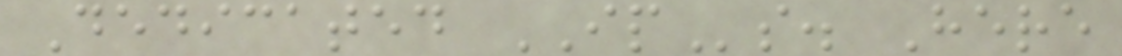Dedicated IPs. Here
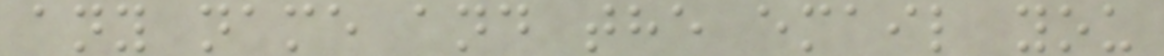any name and the email you
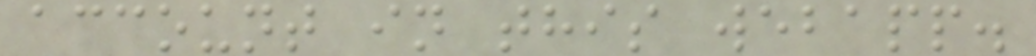account in this webapp.
